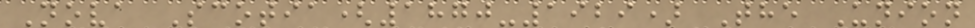Nova Scotia(1870-1929) The Union
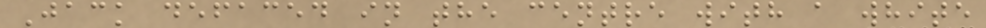Jack defaced in the centre with a white
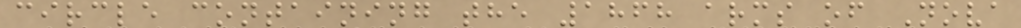circle containing the 1868 arms of Nova
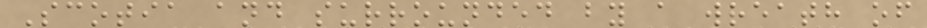Scotia and surrounded by a wreath of
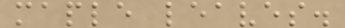maple leaves.
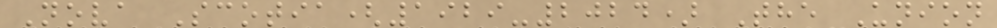Nova Scotia(1929-2024) The Union
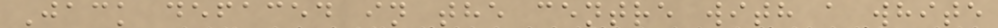Jack defaced in the centre with a white
